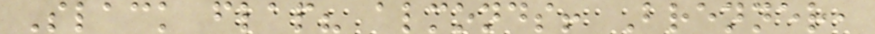Slack flap? almonds! Brenner,
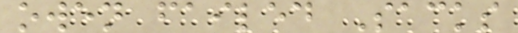owen failed Sacks
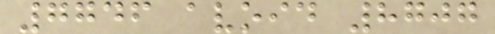7746 avoid 8707
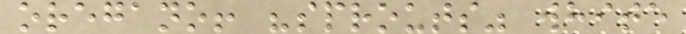oregano! "sprouts" white
